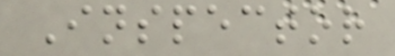Inspector
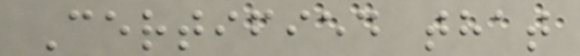Certified that
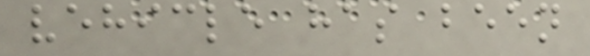vehicle has been
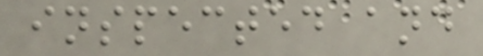inspected and
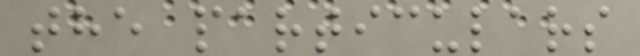the particulars
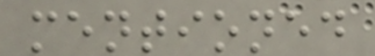mentioned
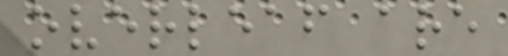overleaf are
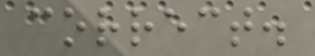correct.
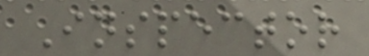Inspector
